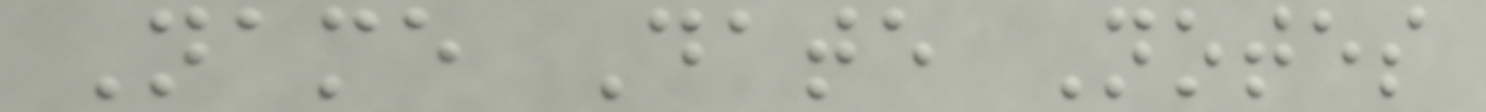Name Date Notes
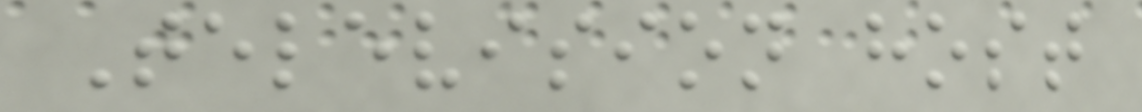Television host
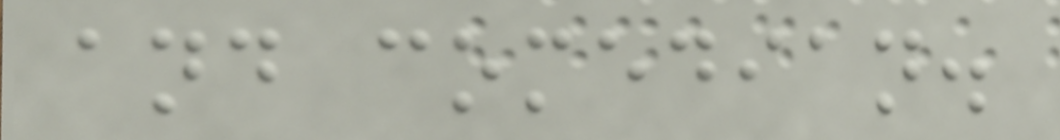and comedian.
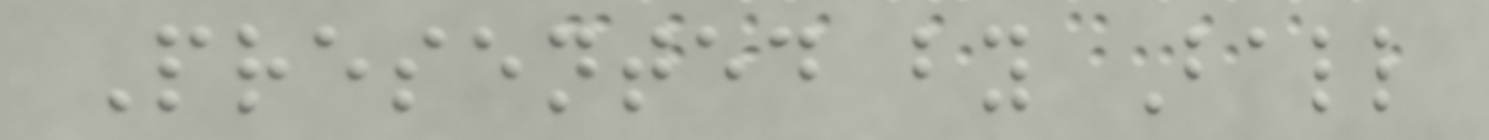Presented by Ball
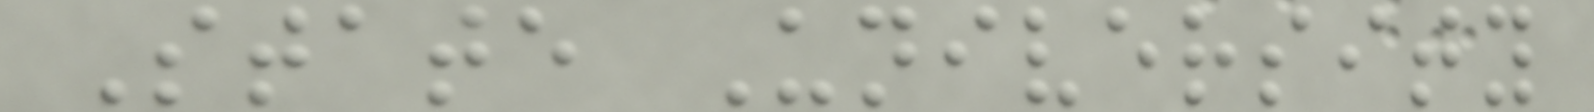State University
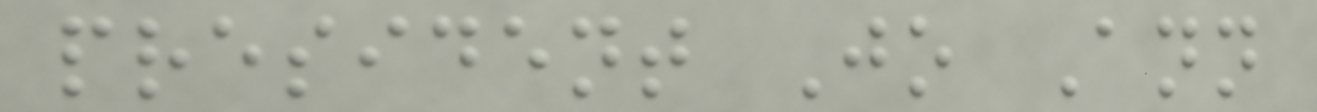president Jo Ann
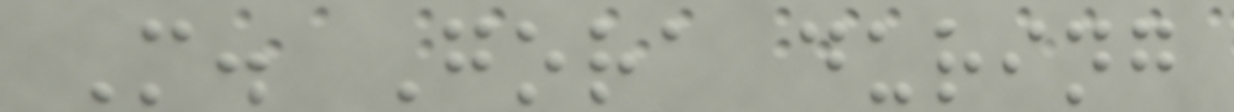M. Gora during
